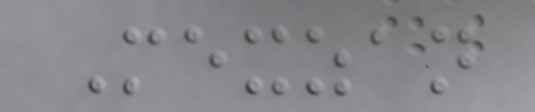Mexzan
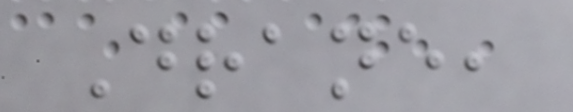Drane,
